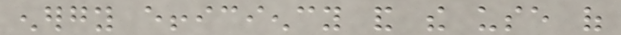energy efficiency and the use of
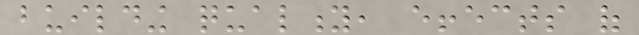building quality, effects of
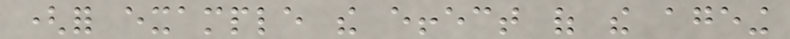(for example the effect of the ageing
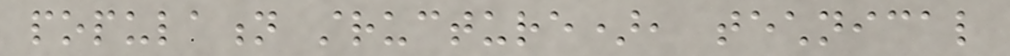population structure), technical
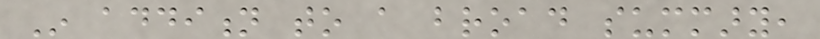In addition to a broad summary,
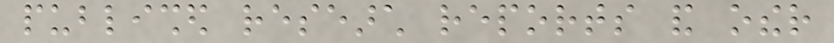published research reports and other
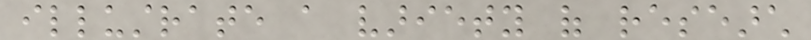illustrate a variety of research
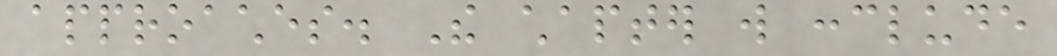approaches. The chapter will conclude
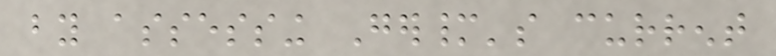by assessing Germany's current
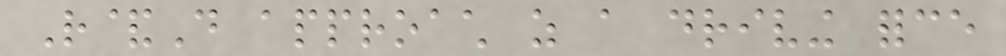R&D approach as a driving force
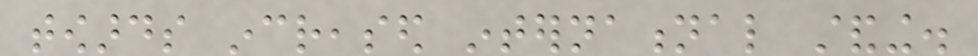towards increased international standing.
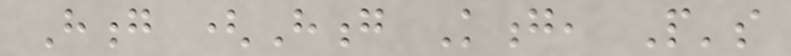Hong (Hong Kong, People's
